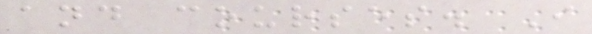and courses. I
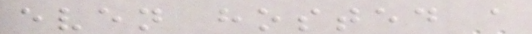even hosted a
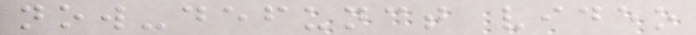now-defunct video
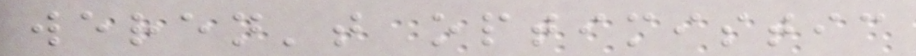weren't optimistic
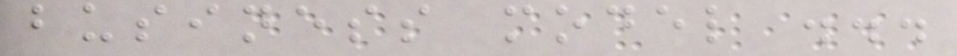business model ...
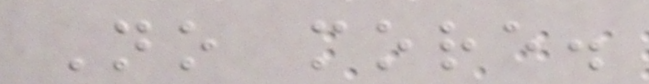No more.
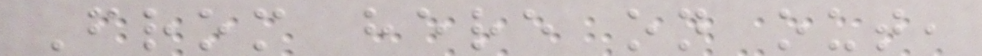From here on out,
